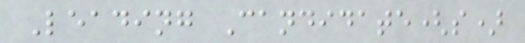Leading Candidate(s)
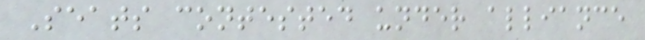Seats contested under alliance
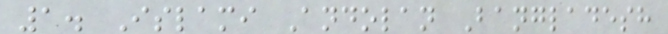1. Islami Andolan Bangladesh
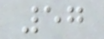57
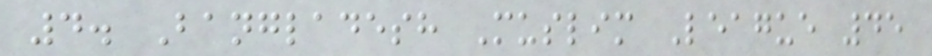4. Bangladesh Muslim League 45
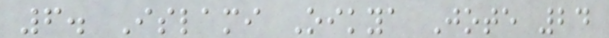6. Islami Oikya Jote 24
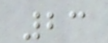23
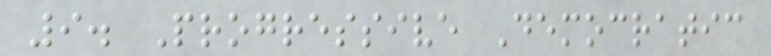9. Progressive Democratic
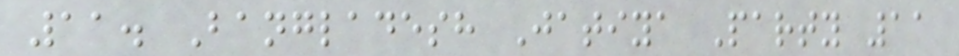11. Bangladesh Jatiya Party 11
